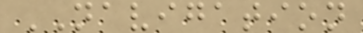NAVIGATION
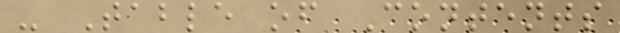- Table of Contents
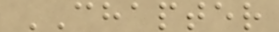CHAPTER
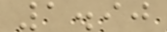1.90
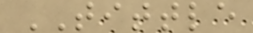TITTLE
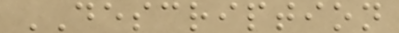DESCRIPTION
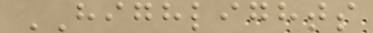HIGHLIGHTS
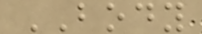BODY
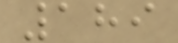189
